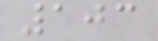103
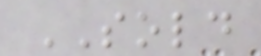SOLD
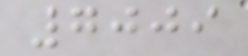7009
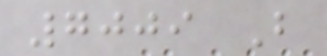7009 B
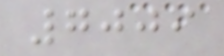7009
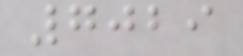7029
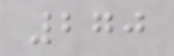270
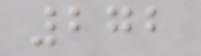272
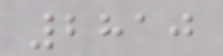2810
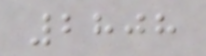2808
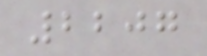2207
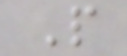P
